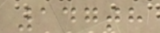147th
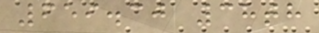659.30 38th
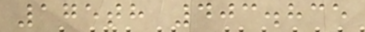175th 403.835
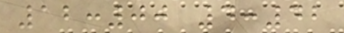12:00 4:42
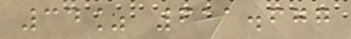34% 611.677
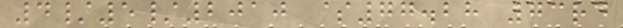4/5/2010 $77.28 73rd
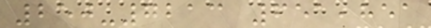250-7213 651,851
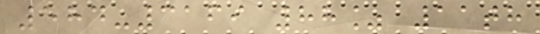584-3169 88% 11th
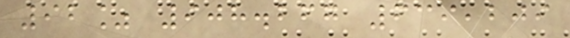92% 908.267 639,209
